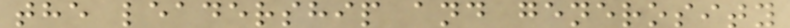the leadership and generosity
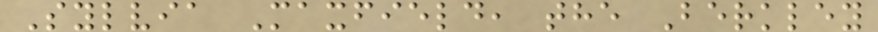Sylvia Maxfield, the Berkley
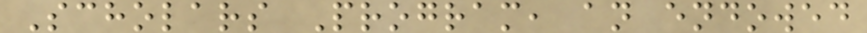Scholars Program, an endowed
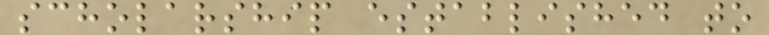scholarship established to
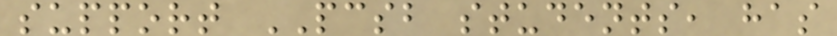support PCSB students, has
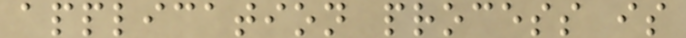application process is
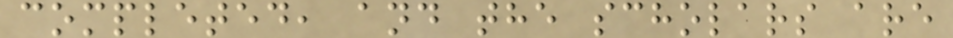completed, and the scholars are
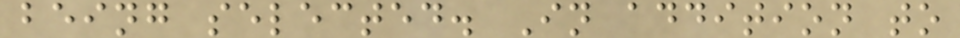being selected. In addition to
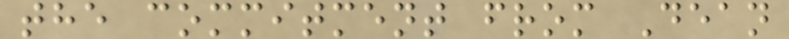the commitment from Dean
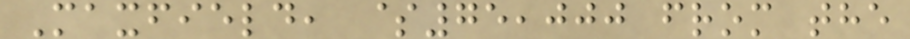Maxfield, $75,000 from the
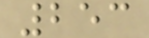253
